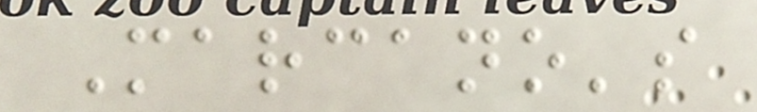Marcano's
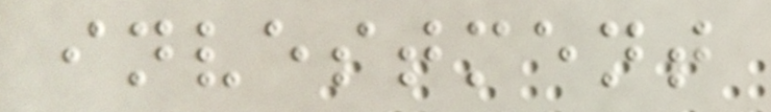investment
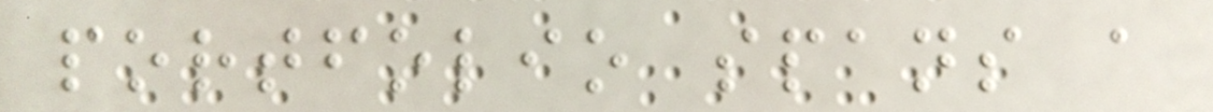portfolio spans a
